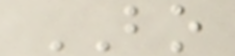BO
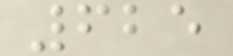625
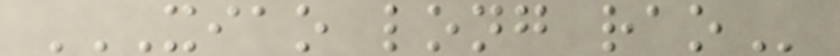XIAO LONG RAO
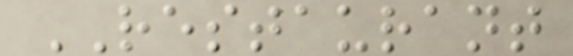RESTAURANT
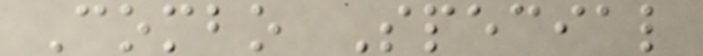Combo Special
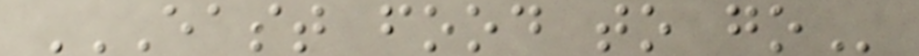EAST FOOD TO GO
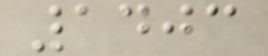1403
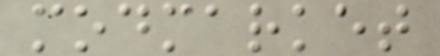modmarket
